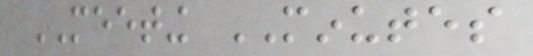MEETING MINUTES
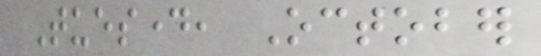Tuesday, October
